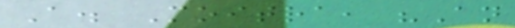A. Moitra, "An
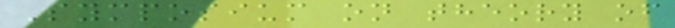Symposium on theory of
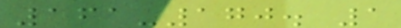161-170. 1
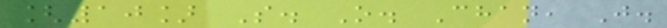[10] S. O. Chan, J.
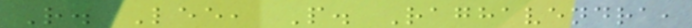R. Lee, P. Raghavendra,
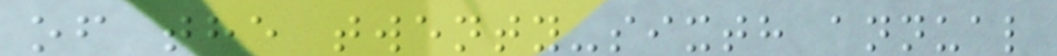of the twenty-sixth annual
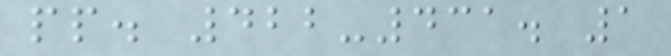pp. 422-431. 1
